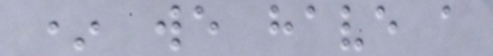* we have a
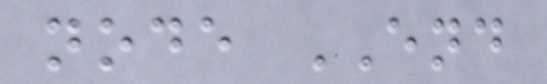node END
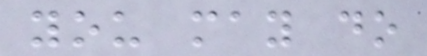you may do
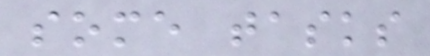some tasks
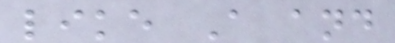like A and
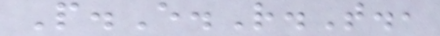P.E.R.T.,
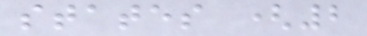states (2
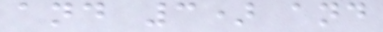and 3) and
